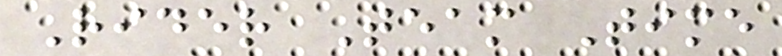Rider Team Time
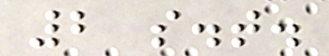2 s.t.
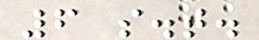6 s.t.
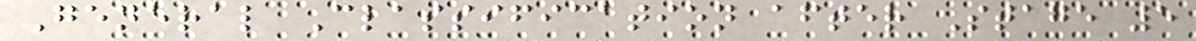General Classification after Stage 5
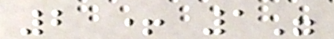2 + 1"
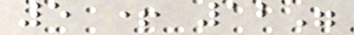5 + 12"
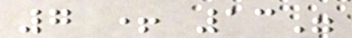7 + 13"
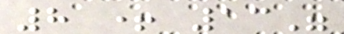8 + 13"
